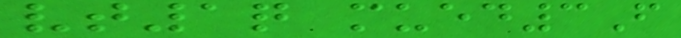vt1q mued3F
